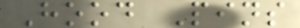Hood Pins
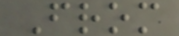From
